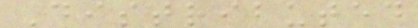Distributed
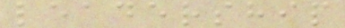leadership
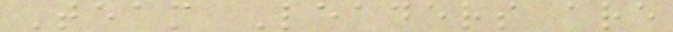Team Leaders are
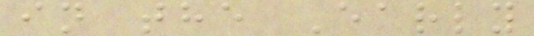in the Early
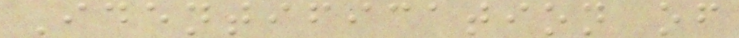Identification of
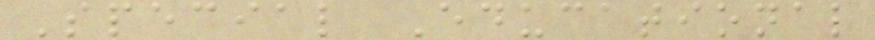Special Educational
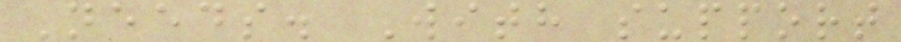Needs. With support
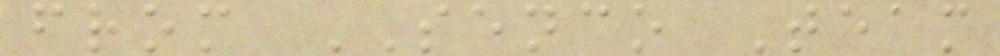from SENCO Team
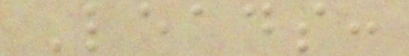Leads:
